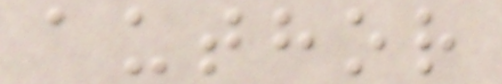author
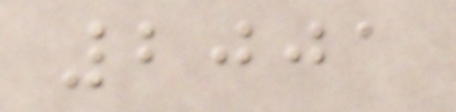2001
